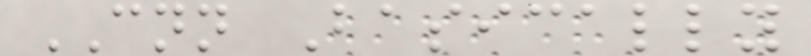CNN Basically
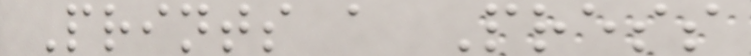Prints a Press
